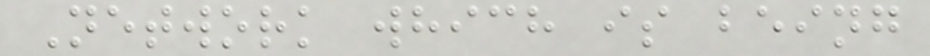Network which is being
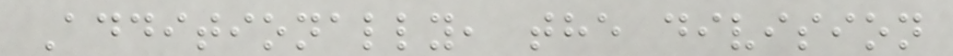Additionally, the division
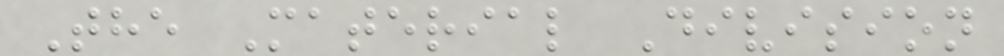The Material Division
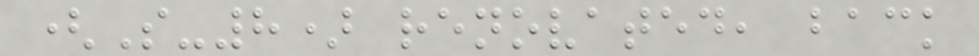(S-8) renovated, back
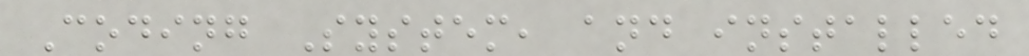Coding System, and installed
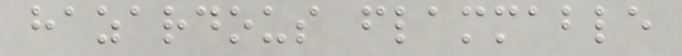hazardous flammable
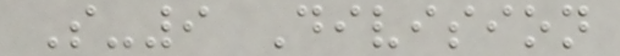S-9 Division
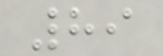89
